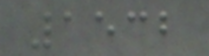1532
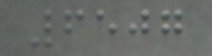6507
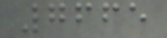7665
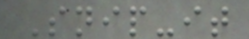Snip-it
